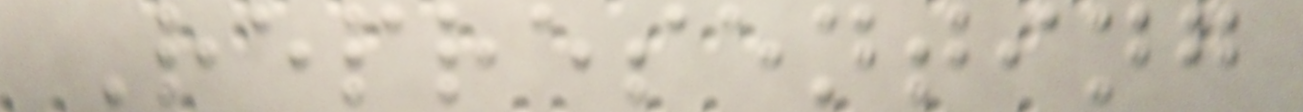Representing
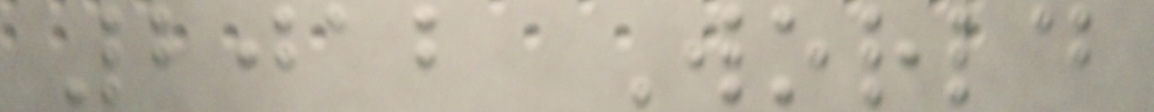2012 World
